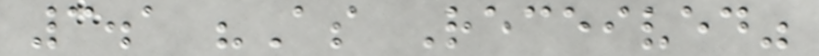3.1 "As Received"
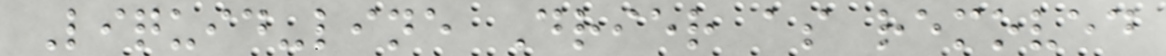Liquid-line Drier as removed
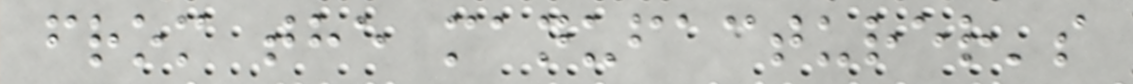from the manufacturer's
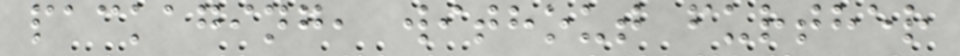packaging, without further
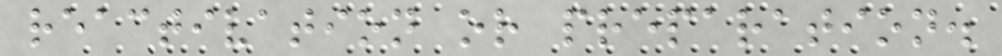reactivation or preparation.
